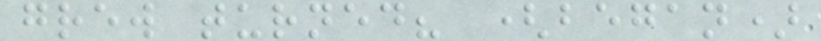grew turned? (began)
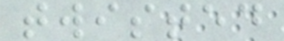twisted
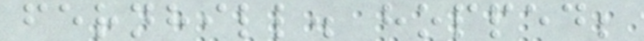fernhill. hopped;
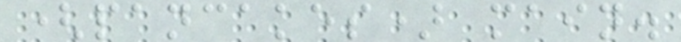(pancakes) main.
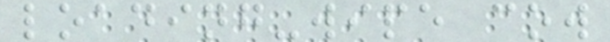loading-wipe cow
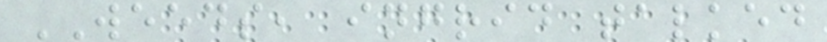WEEDS, ingrid talked
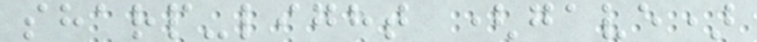sharp-light (gave)
